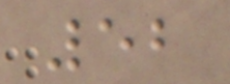52
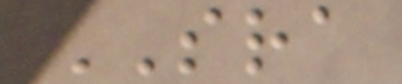SRA
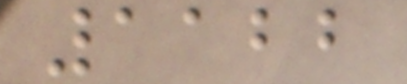1122
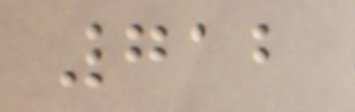712
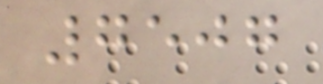7507
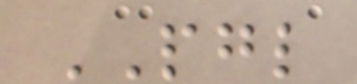PGL
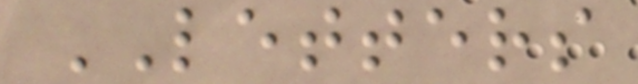LETTERS
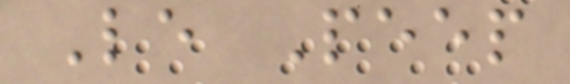Le Peep
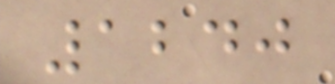1240
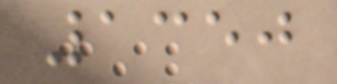1350
